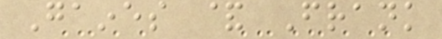Gaines & Frank
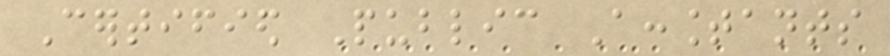Certified Public Accountants
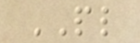PL
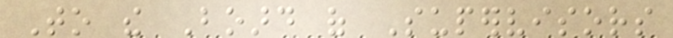To the Board of Supervisors
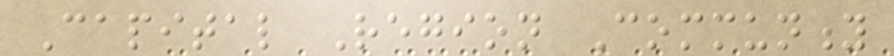Capital Region Community
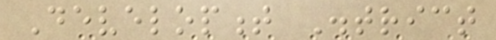Development District
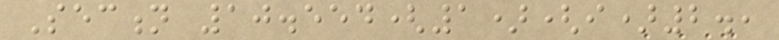Section 10.554(1)(i)2.,
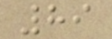89
